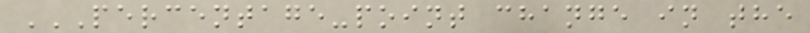PERCENTAGE-POINT CHANGE IN THE
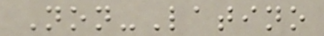Non-Latino
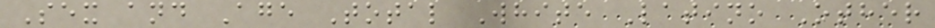Sex and Age Total White Latino Other
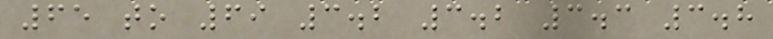65 to 69 3.2 3.2 3.3 3.8
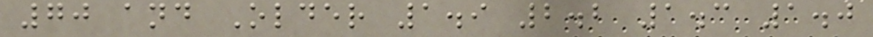70 and Older 1.9 2.2 1.3 1.0
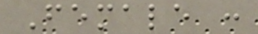Female :
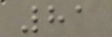81
